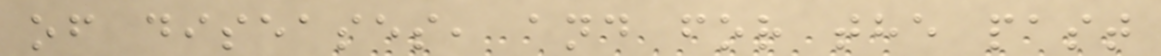of diseases, and for the past
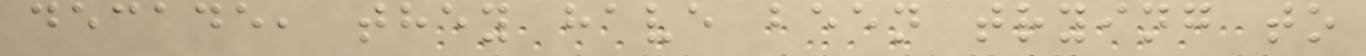decade, they have been trying to
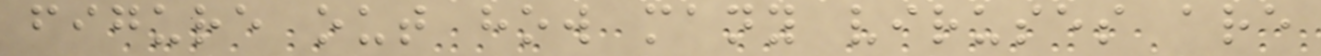figure out how many viruses are
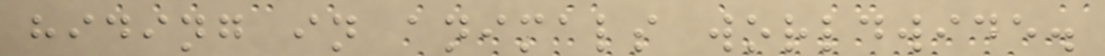hiding in animals worldwide.
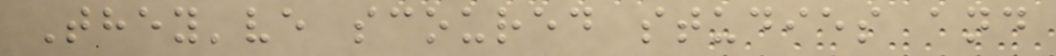They've scoured studies and
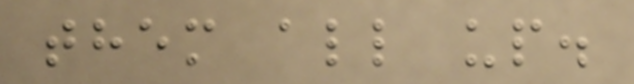them all up.
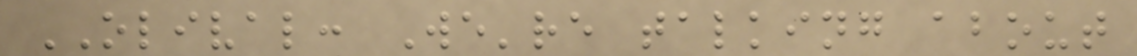OLIVAL: We're talking about
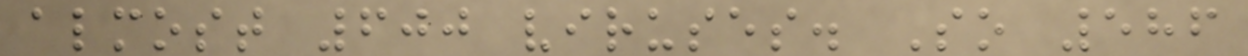almost 600 viruses. So 586
